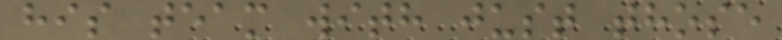his team with just those
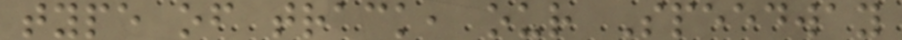type of track, our Speedway
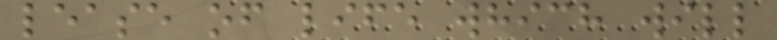lease of life which will
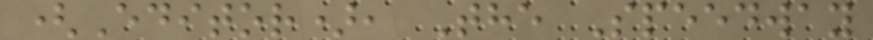(Editor), The Speedway
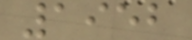1952
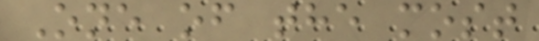One of the most
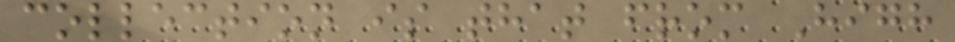collection is that from High
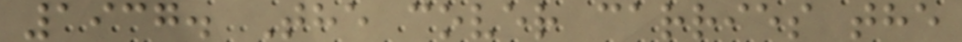1937. The cover carries the
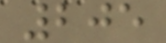205
